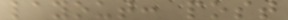layout: post
